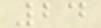24
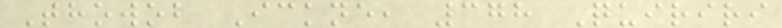Thowob Ickne, 378 Quiriri
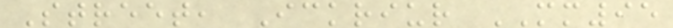Street, Ickriur MM95
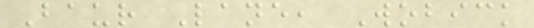Baur Lane, Wobick
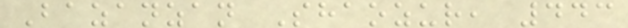Bazanzan Shaozur, 443
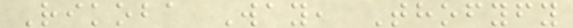Rikoba Way, Thofyfy
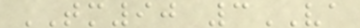TM90 3VA
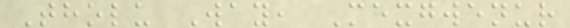Tholu Way, Mexgwenur
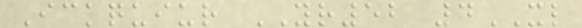Ickquiur YR52 4XL
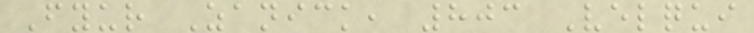Fyur Zanick, 803 Velqui
